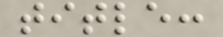title:
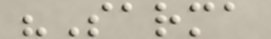"Sarma
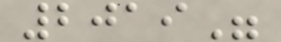2019"
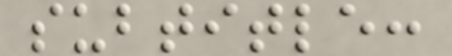subtitle:
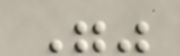""
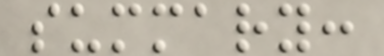summary:
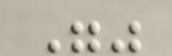""
